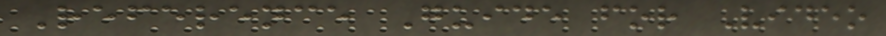Reference Guide for Video
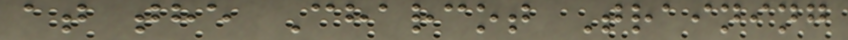at the Charcot Training
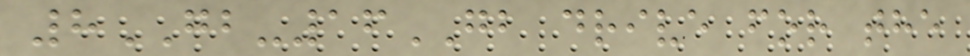8GB-16GB drive for the
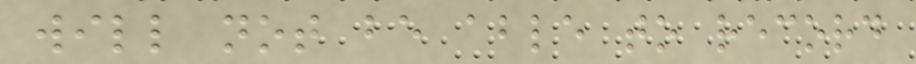will not be able to record
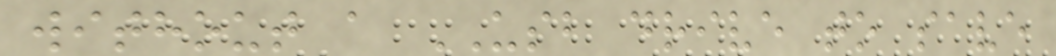without a USB drive to save
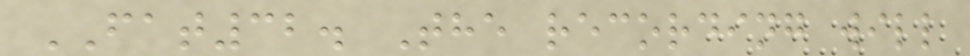FAT32. The recording will
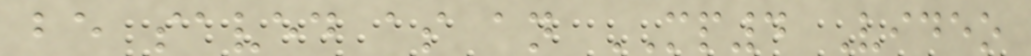be saved as an MP4 Video
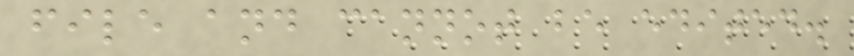file and cannot be edited.
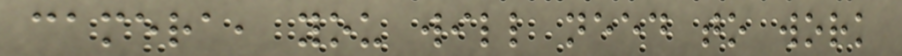camera, you will need to work
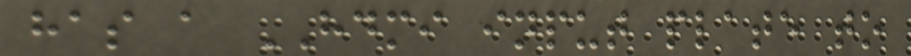has a HDMI input plate to
